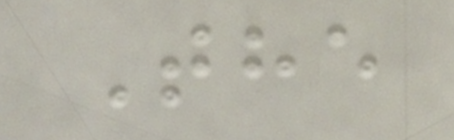The
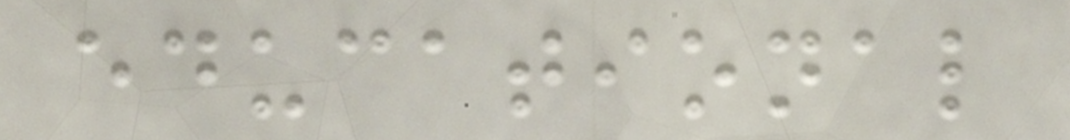educational
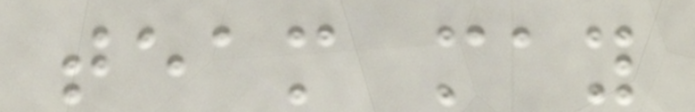team may
